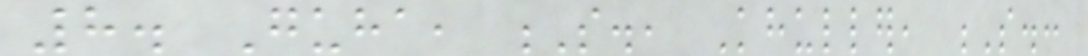8. Guha, S., Khuller, S.:
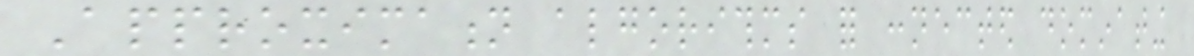Approximation algorithms for connected dominating
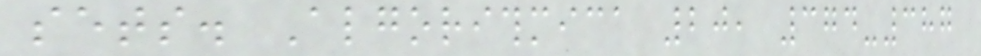sets. Algorithmica 20, 374-387
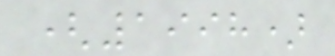(1998)
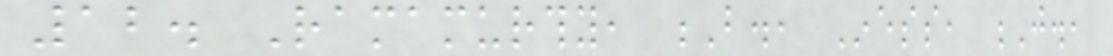12. Ramamurthy, B., Iness, J.,
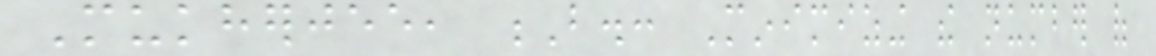Mukherjee, B.: Minimizing the number of
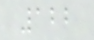122
